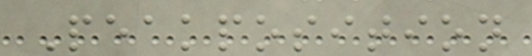Peakposition
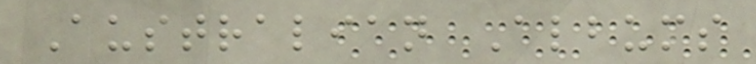Australian Albums
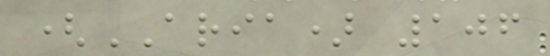(ARIA) 106
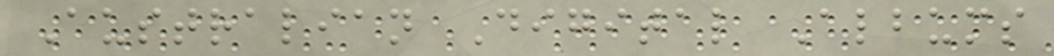Australian Digital Albums
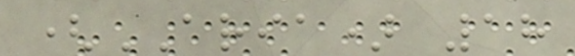(ARIA) 18
